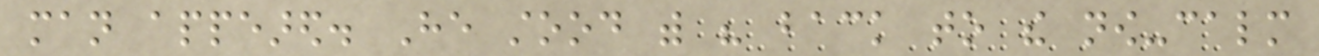man appeared. He stood with his back to the now-calm
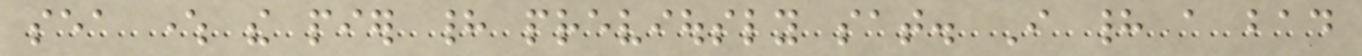sea where the pier had previously sat. I had a bad
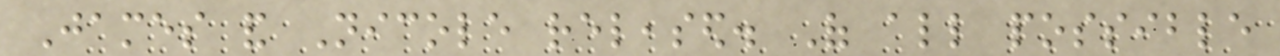James and Nicole released. Of all possible
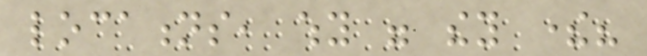locations, why were they there?
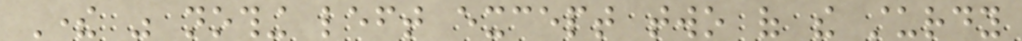There was nothing left except two of the sturdy
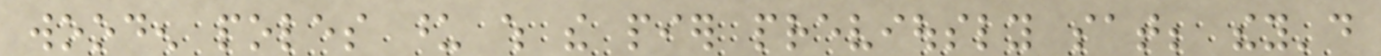wooden poles upon which the pier previously sat; they'd
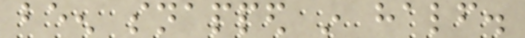been snapped in half.
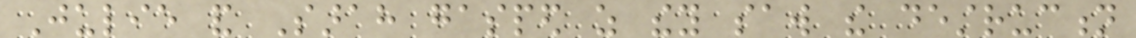Julie and Sarah gasped as they saw the destruction
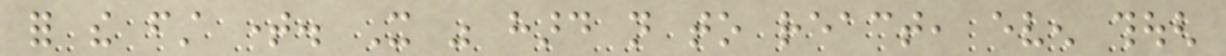for the first time. It was hard not to react, even though
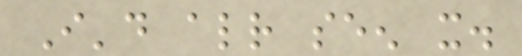I'd already seen it.
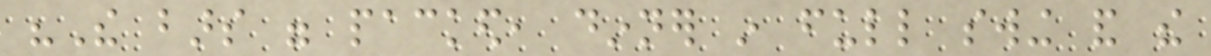"The bars were packed, dinner in full swing and the
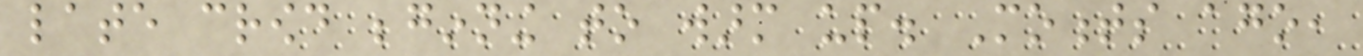late crowd beginning to warm up. Moments ago,
